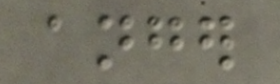anger
